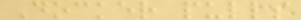Docker pulls
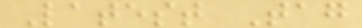Latest Tag
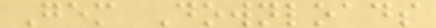Gem Downloads
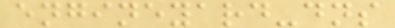engineyard-dns
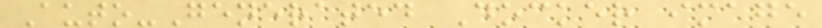Auto-Generated Docker image
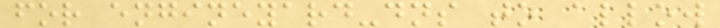for engineyard-dns to allow
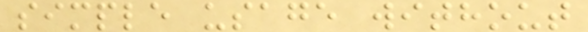simple usage without
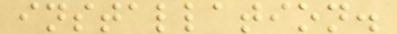installation.
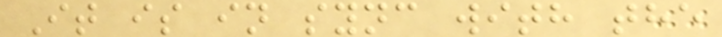It is in sync with the
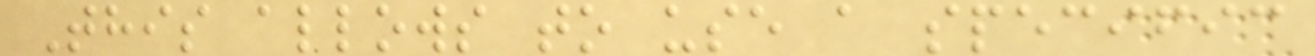This allows to use a specific
